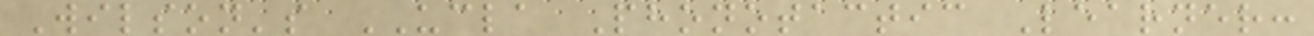Wilson's UCLA Phonotactic Learner:
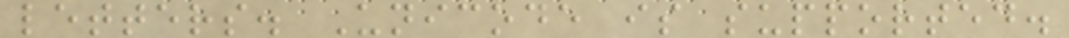letters. Unicode is supported.
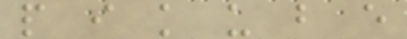p i k u b e
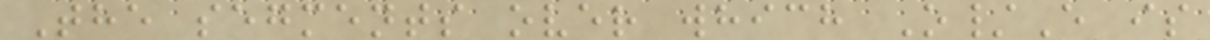The segments over which O/E is
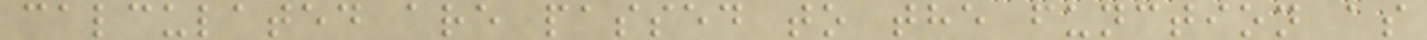calculated are passed to the function as
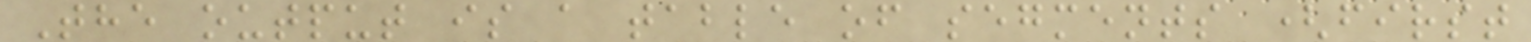The output is a table of segments (first
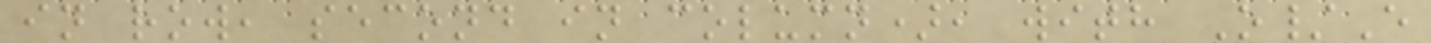in row, second in column), with O/E
